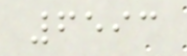6593
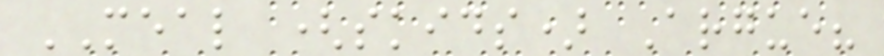MEAL (skids) Argue?
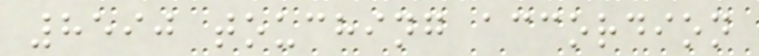8590 touching accordion
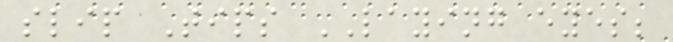slip Tips LAYING eyes;
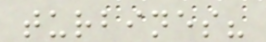turbines?
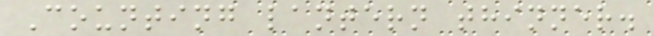Counting lantern thinner.
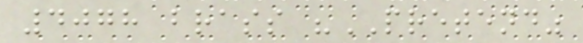4078 brass "PRETEND"
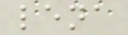lena
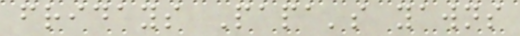fridays Papa's yawns
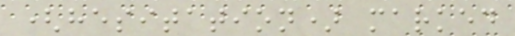(hesitation) marked
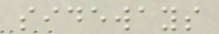sideways
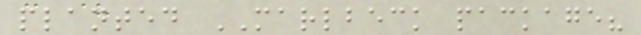planted MARLBECK package?
